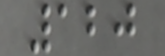120
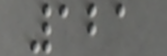121
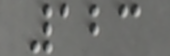123
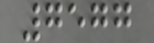7577
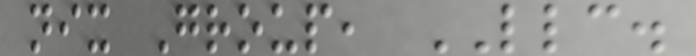nix Group, LLC.
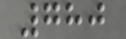780
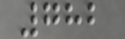782
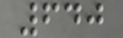640
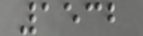1532
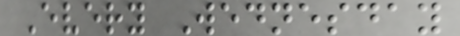Every Wednesday
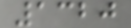1320
